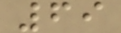69
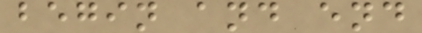begin and end
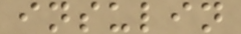insulin
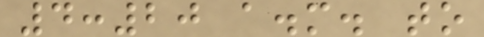4:20 a.m. to
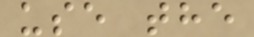use the
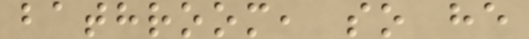bathroom, so he
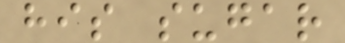his sugar
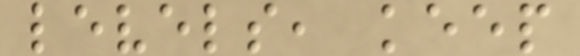levels, keep
